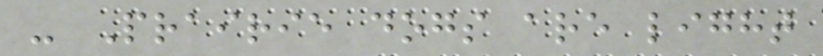- Prairie dogs are light
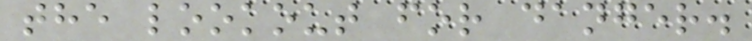the lookout for danger.
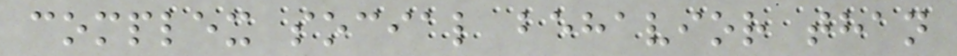complex social behavior than
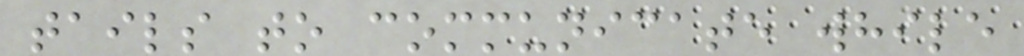tails to communicate while
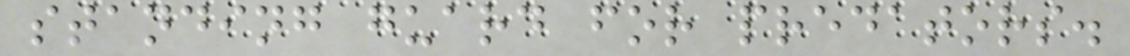standing guard for predators.
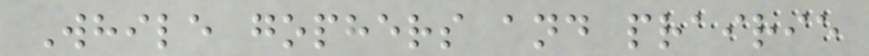While gophers and prairie
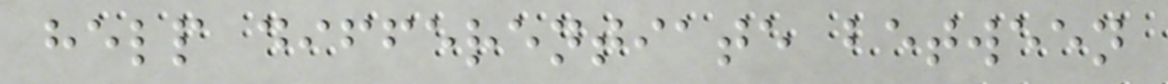help differentiate between
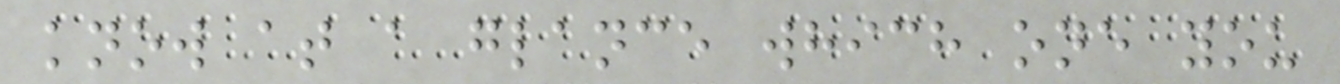know at a glance which one you
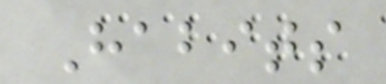Habits
